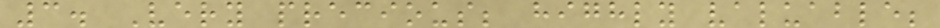3. Very precious; highly valuable;
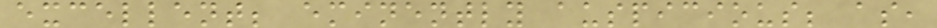excellent; eminently auspicious; as,
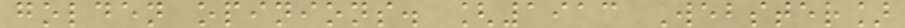golden opinions. [1913 Webster]
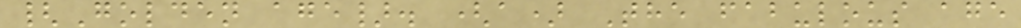{Golden age}. (a) The fabulous age
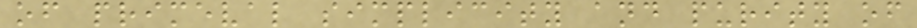of primeval simplicity and purity of
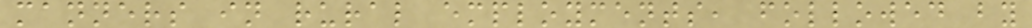manners in rural employments, followed by
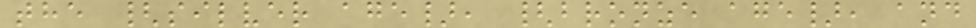the {silver age}, {bronze age}, and
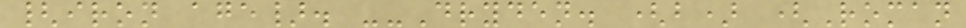{iron age}. --Dryden. (b) (Roman
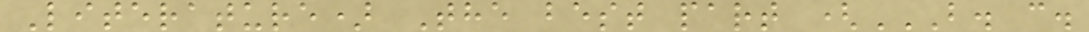Literature) The best part (B. C.
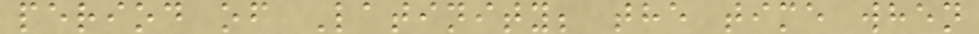period of Latinity; the time when
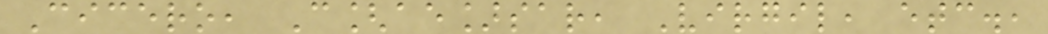Cicero, C[ae]sar, Virgil, etc.,
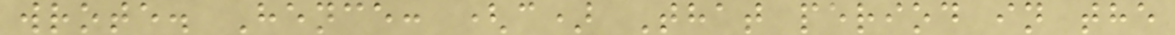wrote. Hence: (c) That period in the
